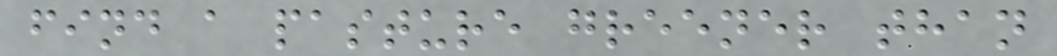find a pasture greener than
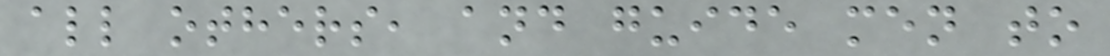all others, and guide men to
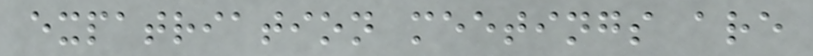expatriation meetings are
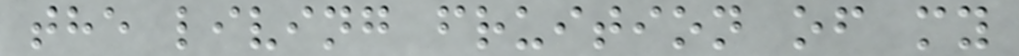the living fruition of my
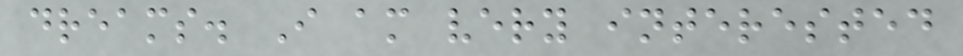dreams. I am very interested
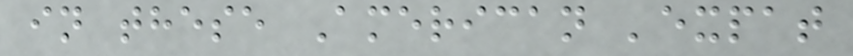in these American 'expat
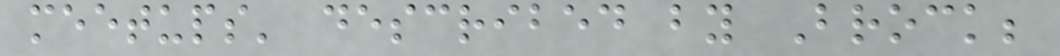meetups' described by Brock;
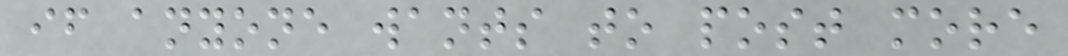if anyone wants to post more
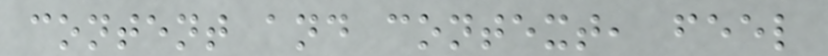content and context, feel
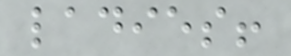ladies!
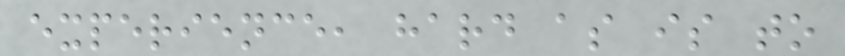experience, hard as is to
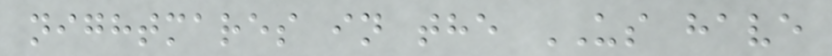nightmares in the US have
